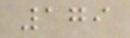179
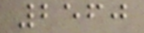2560
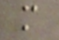m
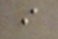i
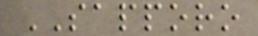SAPPORO
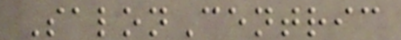SalonCentric
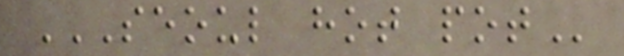SEOUL HOT POT
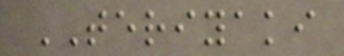TERIYAKI
